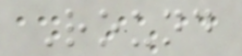Round
